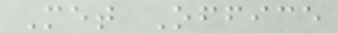Met Office
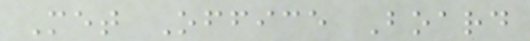Met Office Board
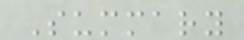Summary
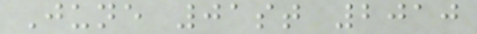June 01st 2010
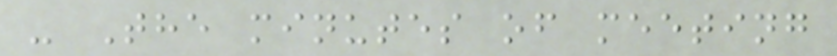- The minutes of meeting
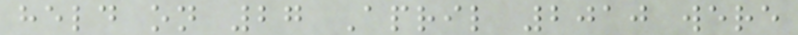held on 27 April 2010 were
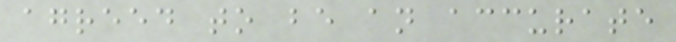agreed to be an accurate
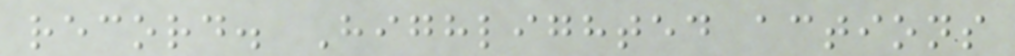record. Highlighted actions
